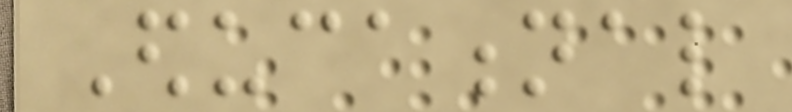Educational
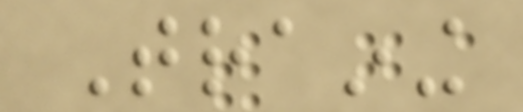Training
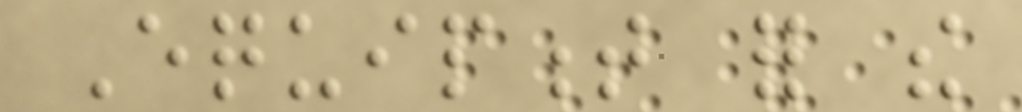Equipment for the
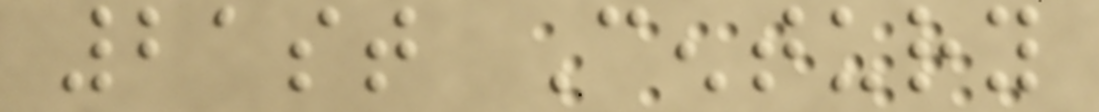21st Century
